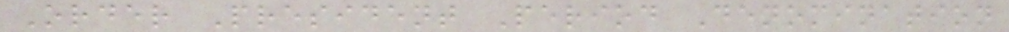Order President Period Denomination
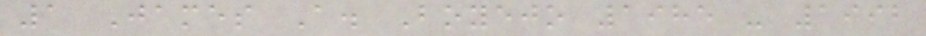1 James A. Boyejo 1985 - 1992
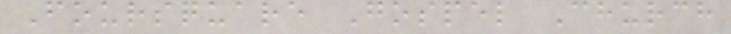Foursquare Gospel Church
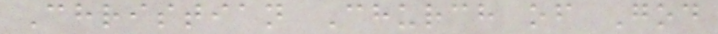Christian Church of God
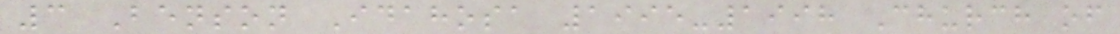3 Benson Idahosa 1995-1998 Church of
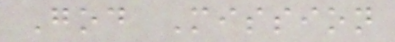God Mission
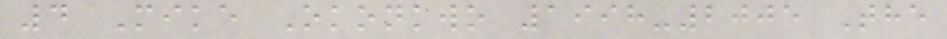4 Mike Okonkwo 1998-2005 The
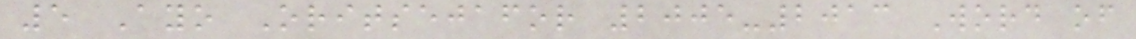5 Ayo Oritsejafor 2005-2013 Word of
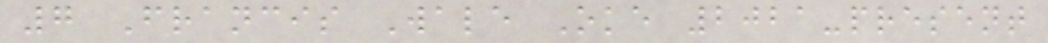7 Francis Wale Oke 2021-present
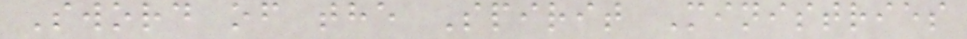Sword of the Spirit Ministries
